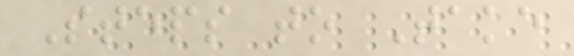Steps to Take
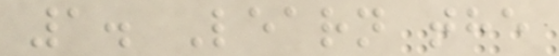1. Learn the
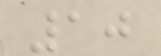10
